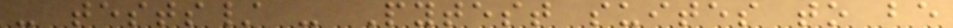- tests/ - Pytest suites to be
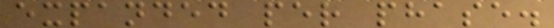expanded per phase.
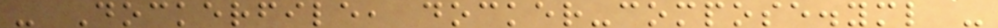- Dockerfile, docker-compose.yml -
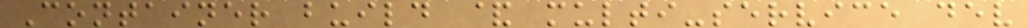Container build & multi-service dev
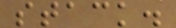stack.
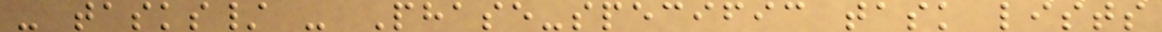- tasks/ - Phase-specific task lists
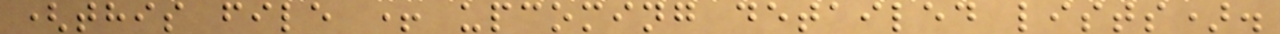(this file + upcoming detailed lists).
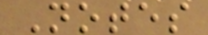Notes
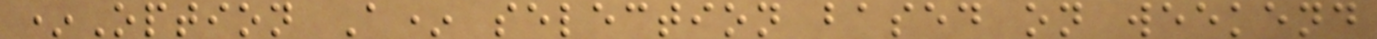*Option A* selection based on weekend
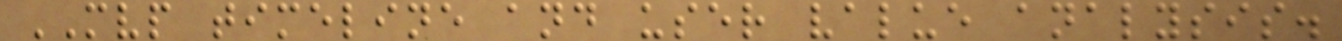MVP timeline and user value analysis.
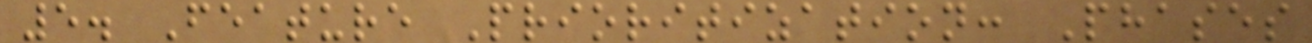5. Feature Prioritization: Phases
